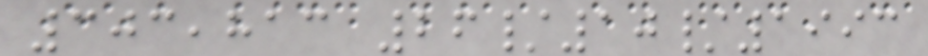303,813 26/10/1993
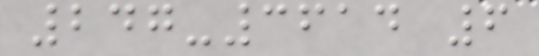247-3614 6
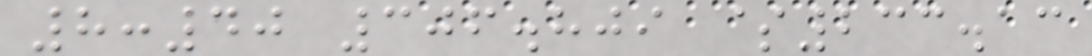8:40 306.809 $233.13
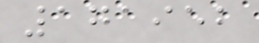171952
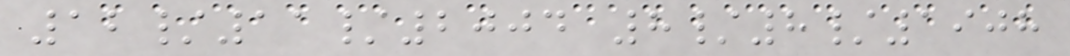12/11/2004 8/8/1908
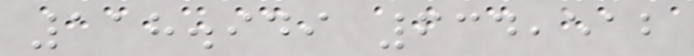118.949 634,512
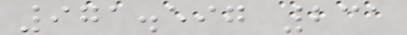971.597 231
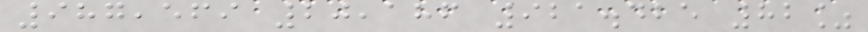987,569 20,186 921.425 82%
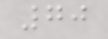70
